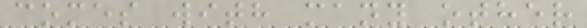comes with many other
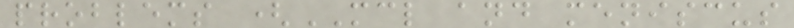problems (MCL and meniscus
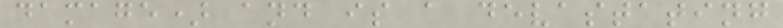damage) and is a devastating
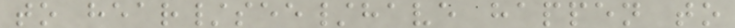to hear/see/have happen to
